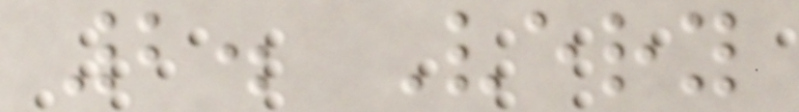2. Very
